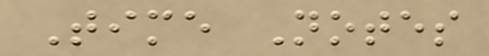Time Notes
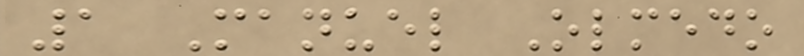1 Manuel Olmedo
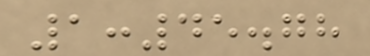1:45.78
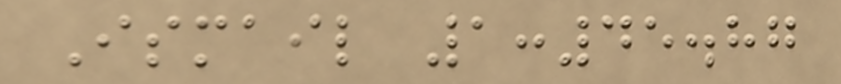Ismail 1:45.87
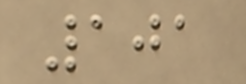101
